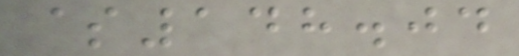$148.04
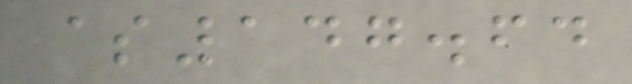$147.64
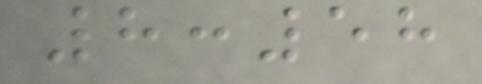8:58
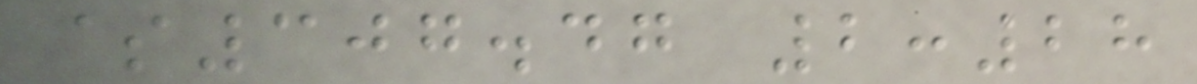$307.47 2:28
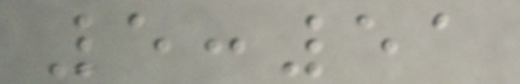5:51
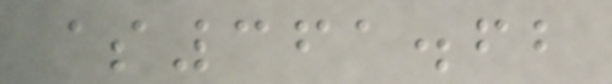$361.62
